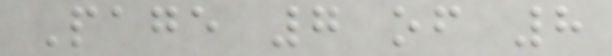Page 7 of 8
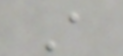A
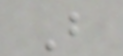B
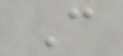C
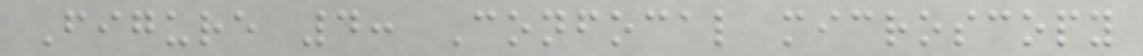Figure 4: Confocal microscopy
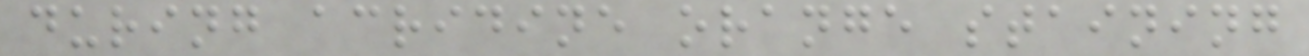during acridine orange staining
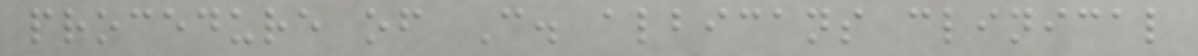procedure of C. albicans clinical
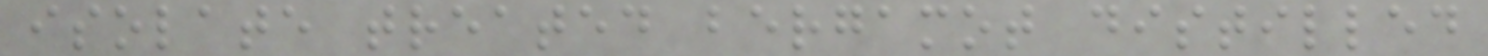isolate treated bergamot distilled
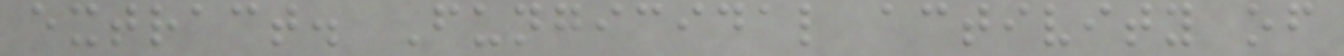extract. Fungicidal activity of
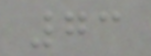73
